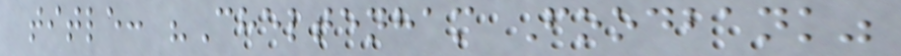title: "Cheltenham Foodbank"
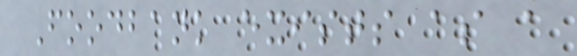Foodbank exists as a
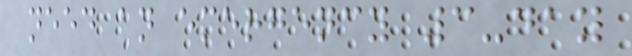need an emergency 3-day
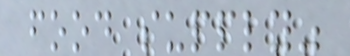food supply"
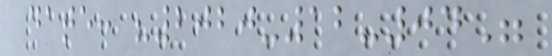date: "2020-12-04"
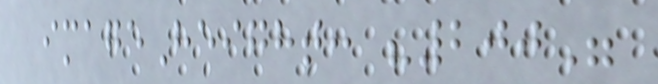imageHeight: "200"
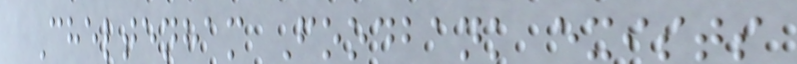Cheltenham Foodbank exists
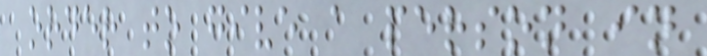order to give a person in
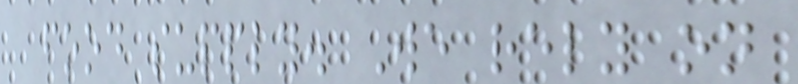food supply. We rely on
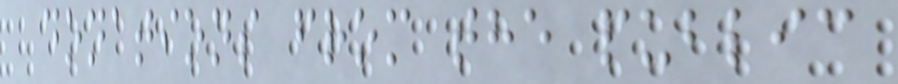donations from the public
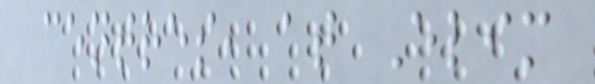centres, at Elim
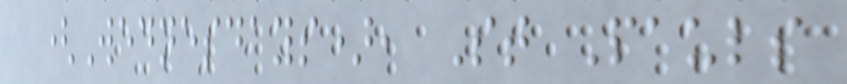(Wednesdays), St Pauls
